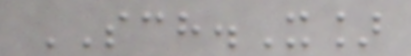SCH.X]
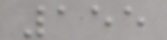155
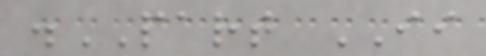.PART II
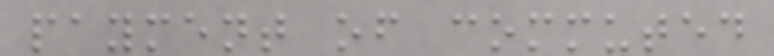payment of commuted
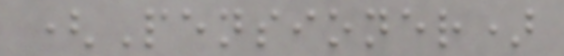(Pensioner)
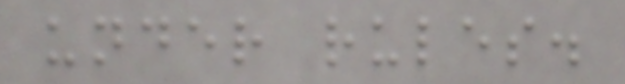under rules.
